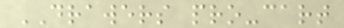DRAWERS pro-cart
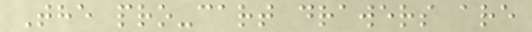The pro-cart drawers are
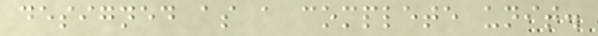designed as a complete unit.
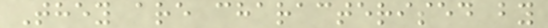They are characterised by
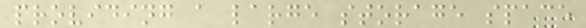providing a large storage space
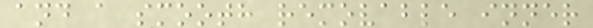and a smooth removable inner
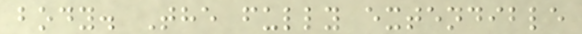body. The fully extendible
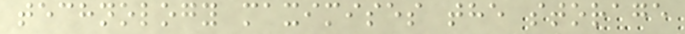technology maximises the storage
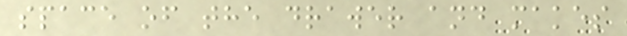space of the drawer and makes
